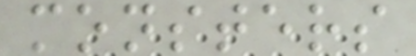monsters
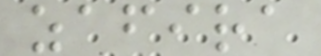zafira
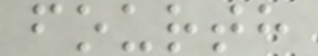fourth
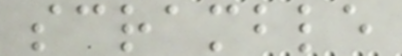scramble
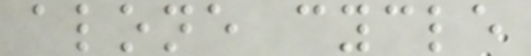alone cycle
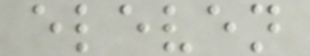eleven
